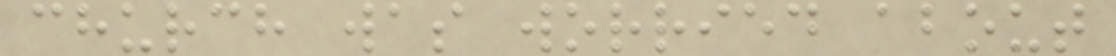church was worried about
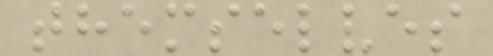themselves
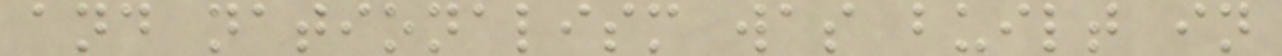and nationalism was built in
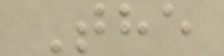The
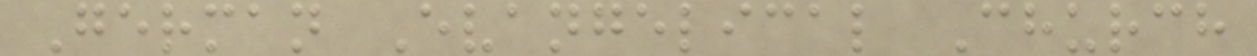German Evangelical Church
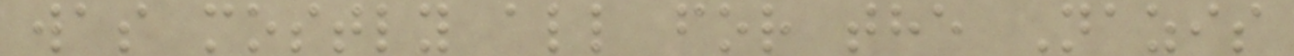was mostly all for the Nazis
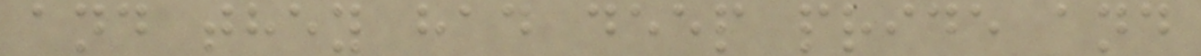and they had deep pride and
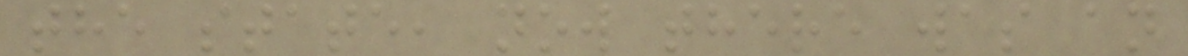the state, now there was an
